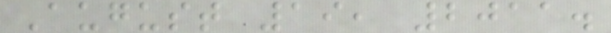August 19, 2011.
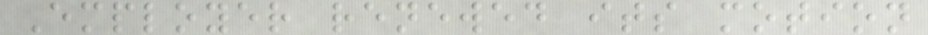Employer renewed its motion
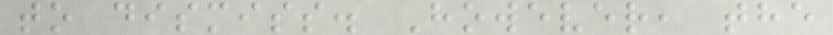to dismiss. However, the
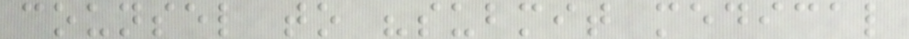counsel to "submit medical
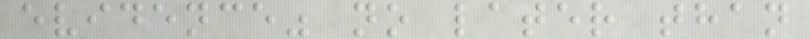evidence" no later than
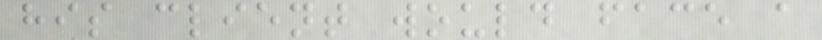his client would face a
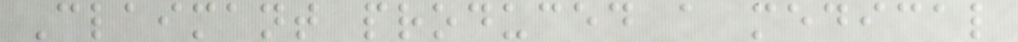Claimant produced a medical
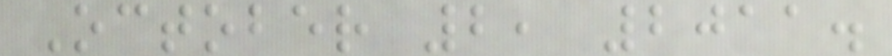October 2, 2011.
